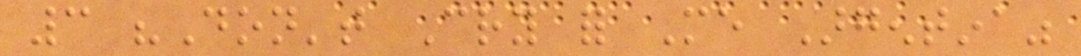3 "Don't Cry for Me Argentina"
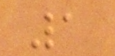1
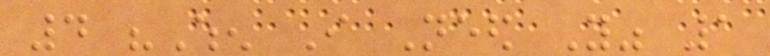4 "When I Need You" 1
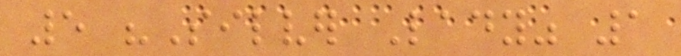5 "Silver Lady" 1
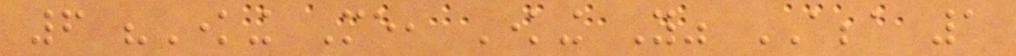6 "Knowing Me, Knowing You" ABBA 1
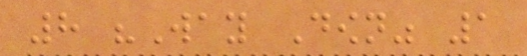8 "Way Down" 1
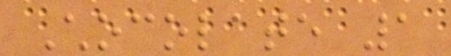Chocolate 1
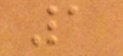1
